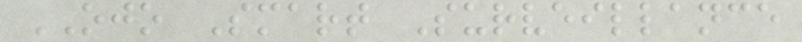OJO Smart Surveillance
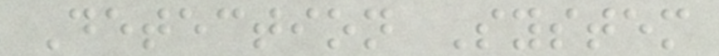Detection System
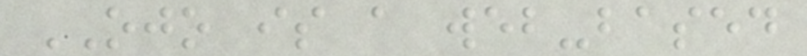OJO is a web-based
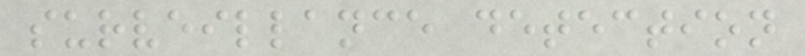surveillance detection
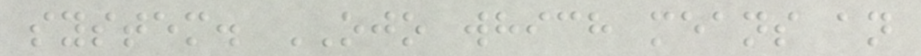system. OJO which means an
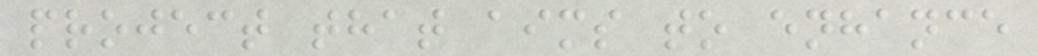project that aims to enhance
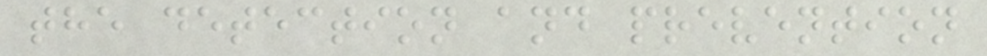the detection and prevention
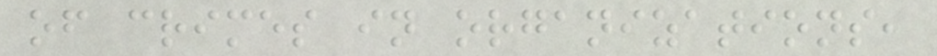of crimes in organizations,
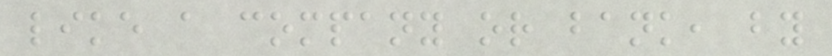like a company or bank, by
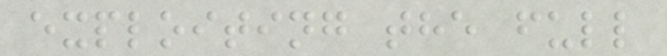exploiting the full
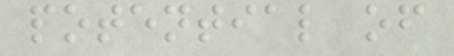potential of
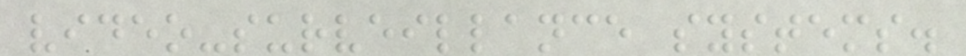video-surveillance systems.
